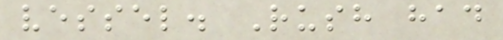vessel. Rush had
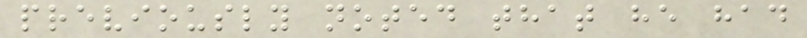previously noted that he had
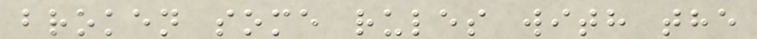broken some rules with the
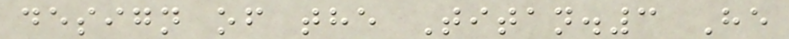design of the Titan.3 He
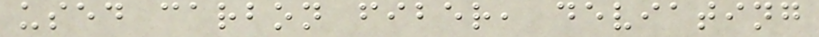used carbon fiber, deviating
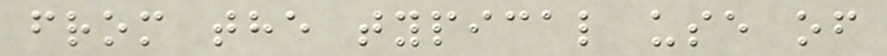from the typical use of
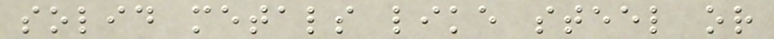solid metals like steel or
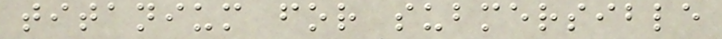titanium for submersible
